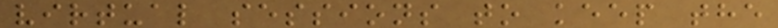virtual sessions to keep the
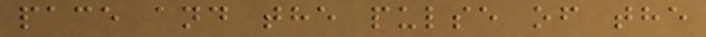pace and the pulse of the
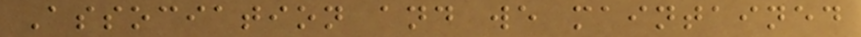Association and we maintained
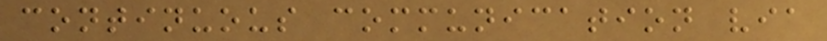continuous communication via
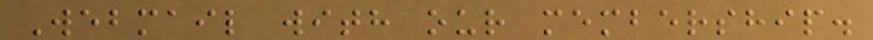Webmail with our membership.
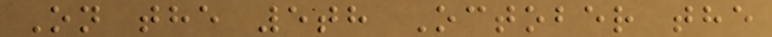On the 5th October the
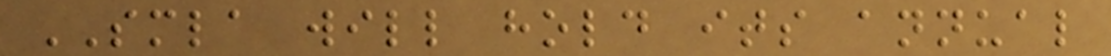SMLA will hold its annual
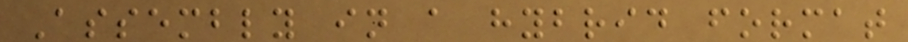Assembly in a hybrid format
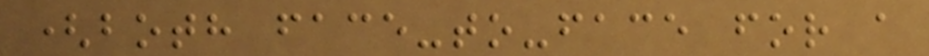(both face-to-face for a
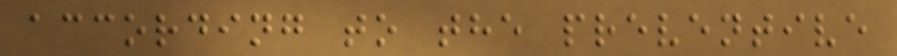according to the preventive
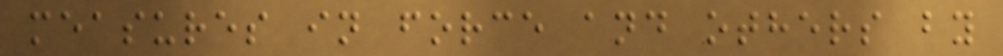measures in force and others by
